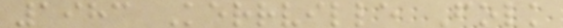1983 Kerrville Folk
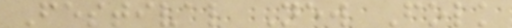Festival New Folk
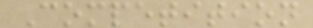Competition
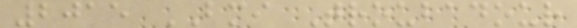2015 BMI Troubadour
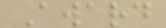Award
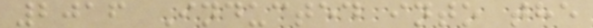2016 Inducted into the
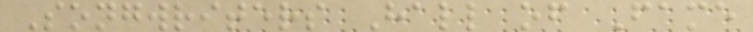Songwriters Hall of Fame
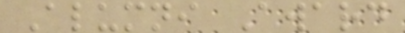Alumni Award
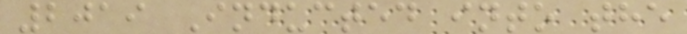2019 Inducted into the
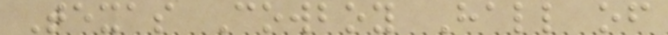Texas Cowboy Hall of
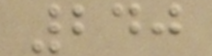240
